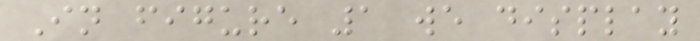In figure 1 we display
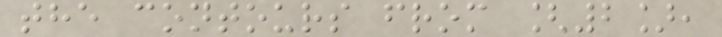the contours from [2],
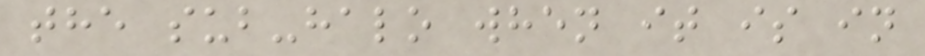the sub-halo when it is in
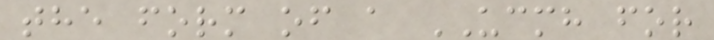the form of a UCMH for
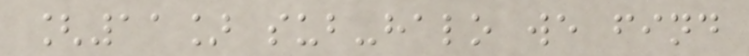[11] sub-halo we find
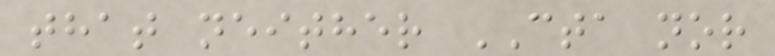that neither CTA nor
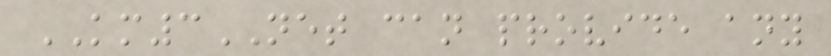KM3NET can provide any
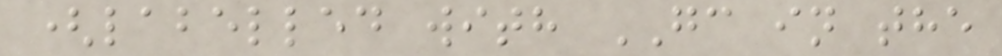(labelled with GC in the
